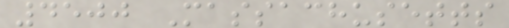4500 Massachusetts
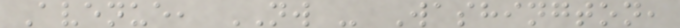Avenue, NW - Washington,
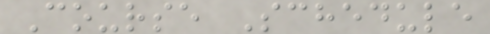Course Schedule
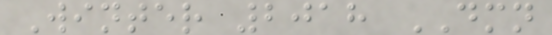Winter 2018 DMN
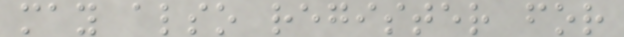may also register for
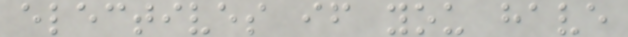electives if you have
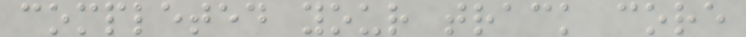completed your track core
